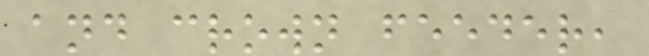and crown feeder,
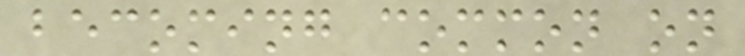becoming common on
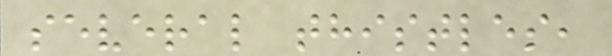several thistles,
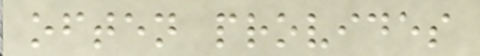often provides
